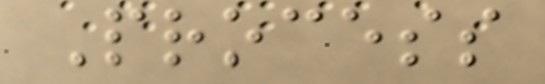Process
